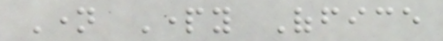Name Party Office
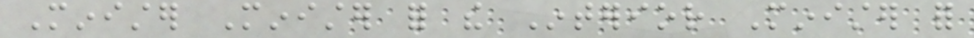Minister Minister for the Interior Minister for
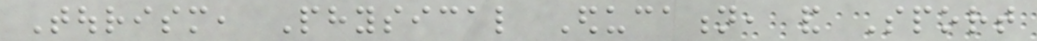Tourism, Physical Education, and Sport
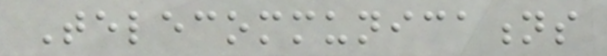Telecommunications
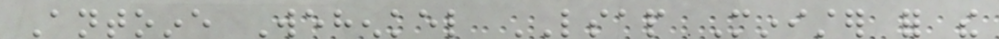Antoine Wehenkel LSAP Minister for the
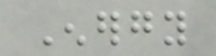Energy
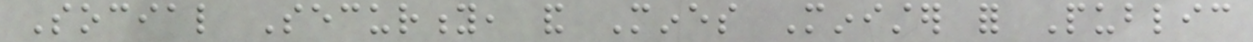Social Security, and Mines Minister for Public
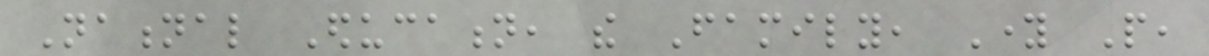National Education, the Family, Young People,
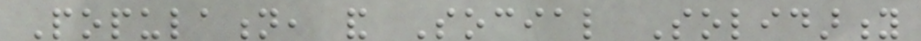Population, and Social Solidarity
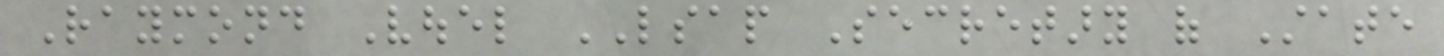Raymond Vouel LSAP Secretary of State
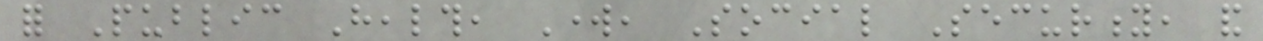for Public Health, Work, Social Security, and
